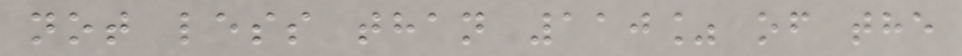not less than 110% of the
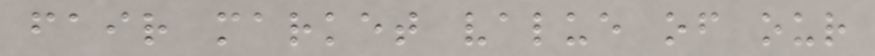fair market value of our
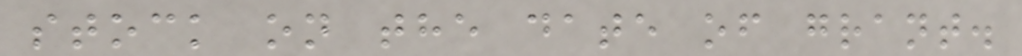stock on the date of grant.
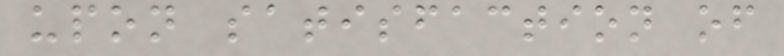upon satisfaction of
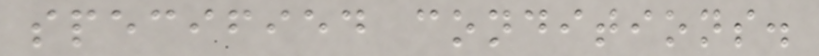specified conditions.
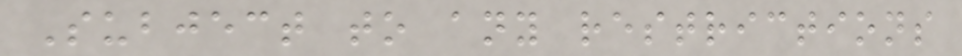Subject to any restrictions
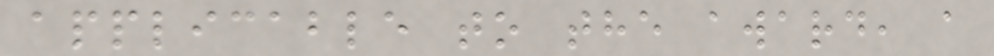applicable to the award, a
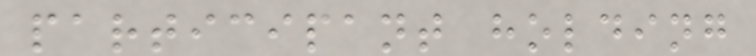participant holding
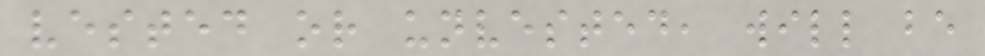vested or unvested, will be
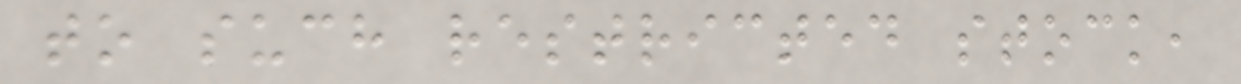to such restricted stock,
